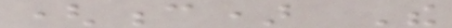(c) The
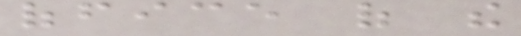office of the
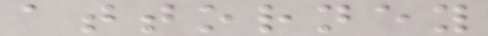attorney
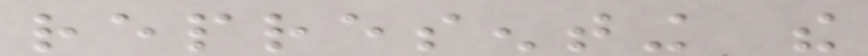representing the
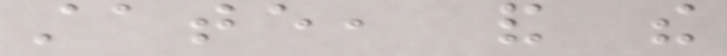state, and the
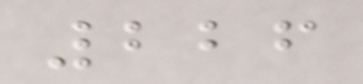226
